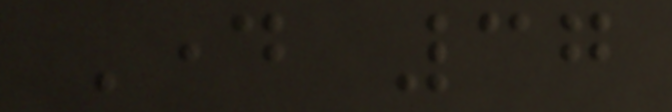Day 37
